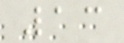13
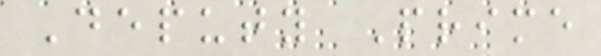Deputy Prime
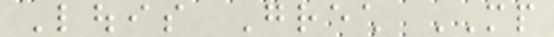Louis Grech MP
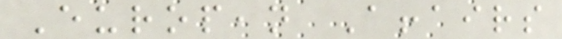European Affairs
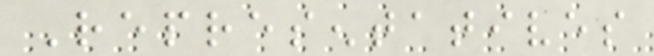Representatives
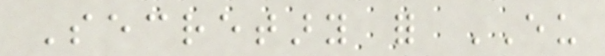Secretary for EU
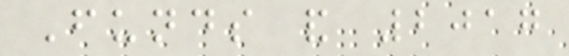Funds and 2017
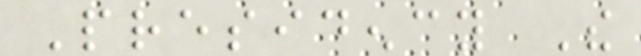Presidency The
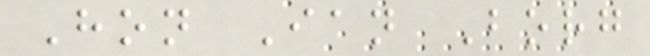Hon Ian Borg
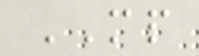MP
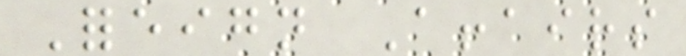Foreign Affairs
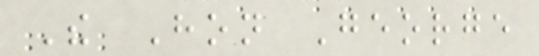The Hon George
